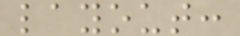layout:
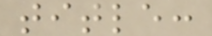title:
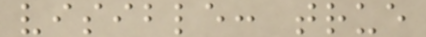visible: true
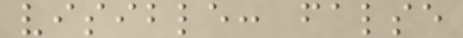visible: false
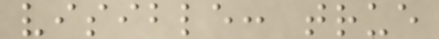visible: true
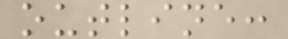outline:
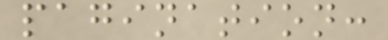pagination:
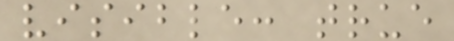visible: true
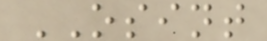OSINT
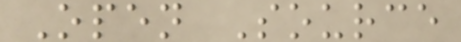Open Source
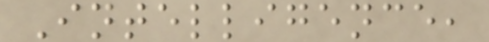Intelligence,
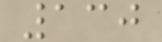130
